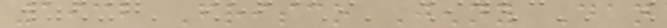1932 Frisco Jenny Dan
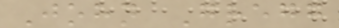John Gregg
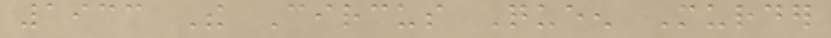1933 The Circus Queen Murder
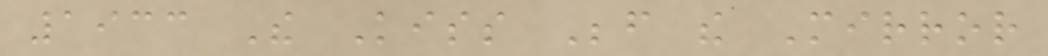1933 The Kiss Before the Mirror
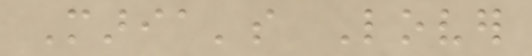Maria's Lover
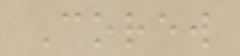Corew
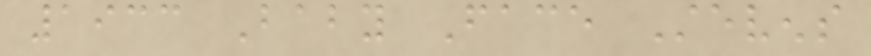1933 Baby Face Stevens
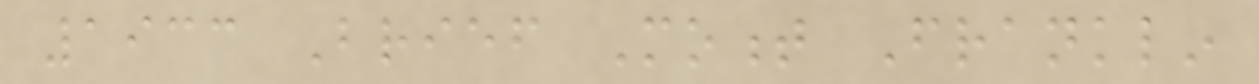1933 Brief Moment Franklin
